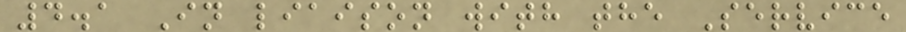4.1 In liaison with the Service
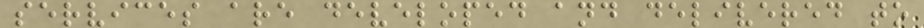services are developed and delivered to
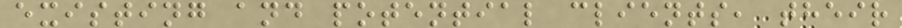existing and potential clients, their
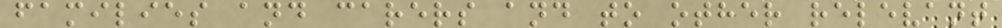families and carers and to other relevant
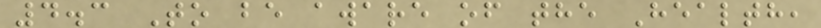4.3 To be aware of the Health,
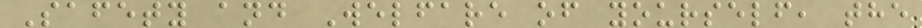Safety and Welfare of yourself, the
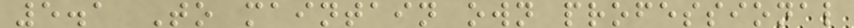5.1 To maintain own professional
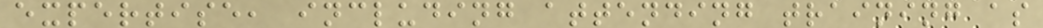expertise, including attending training as
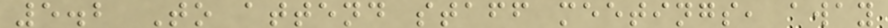5.2 To attend staff meetings, away
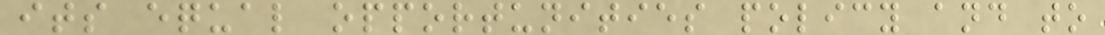its equal opportunities policy and to
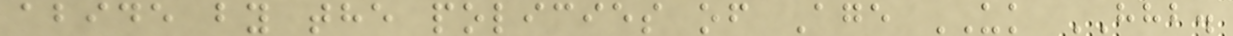abide by the policies of Age UK HHB.
